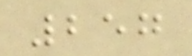257
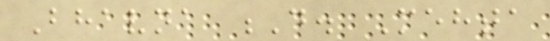Bhavna D. Mehta
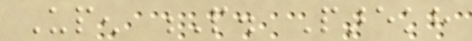Upen P. Parekh
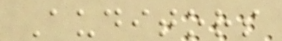Auditors
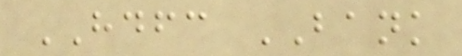HDFC BANK
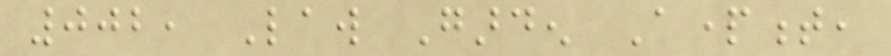002, Law Garden Apartment,
